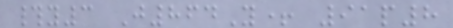#y3 J864Y+ 91p8
